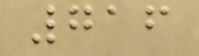716
